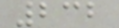232
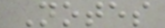Notes
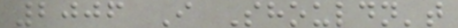2006 I Shouldn't
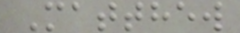Matthew
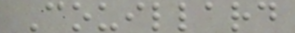Couillard
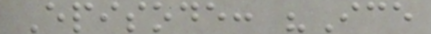Episode: "Ice
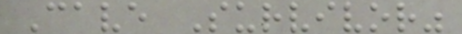Cave Survivor"
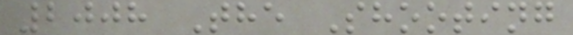2008 The Shooting
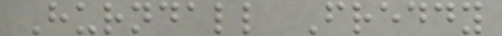Hurndall Freddy
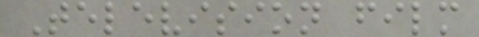Television film
